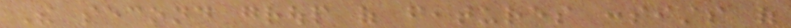The second group of features consists of
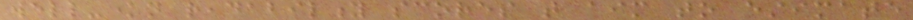well-known readability scores that aim to estimate
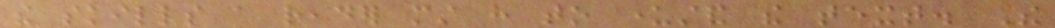the skills a reader must have to understand the text. The
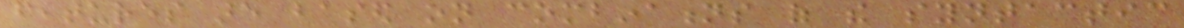features are based on combinations of the syntactic
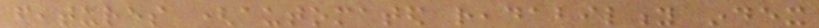features (automated readability index
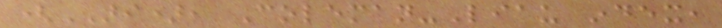(ARI), Coleman-Liau index,
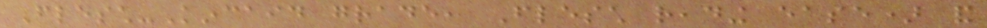Flesch-Kincaid grade, Flesch reading ease) and
